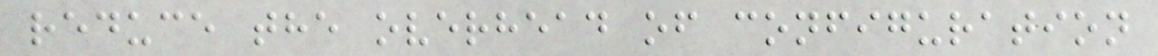reduce the overhead of configuration
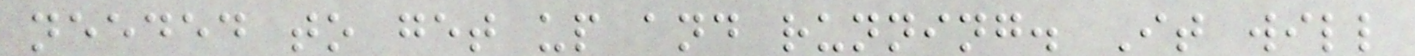needed to get up and running. It will
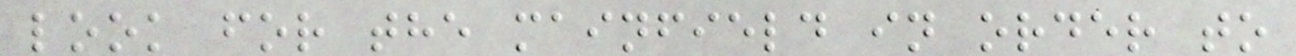look for the mainfield in order to
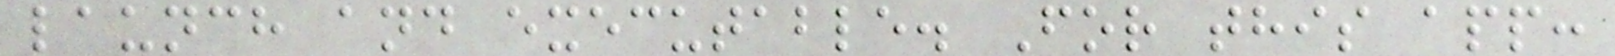launch and executable. For this app:
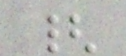{
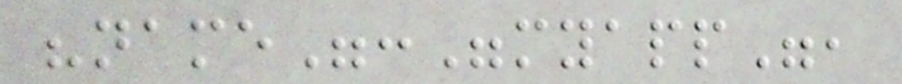"name":"myapp",
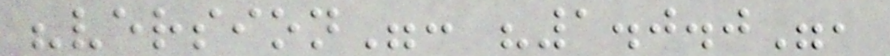"version": "1.0.0",
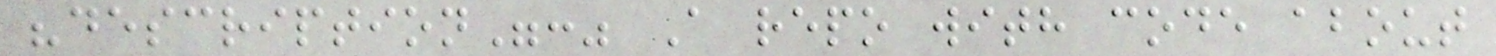"description":" A repo with code about
